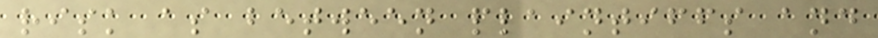risk as between plaintiffs and
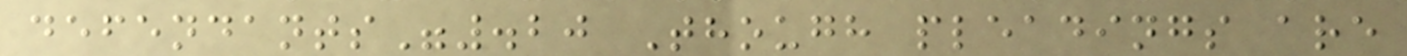defendants".20 Though pleadings are
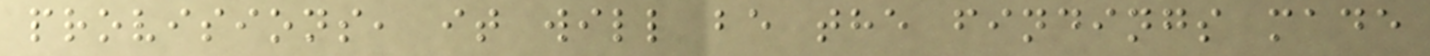provisions, it will be the findings made
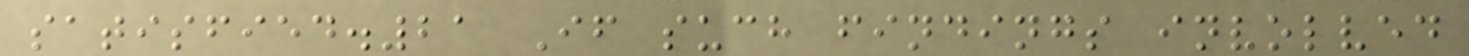satisfied.21 If such findings involved
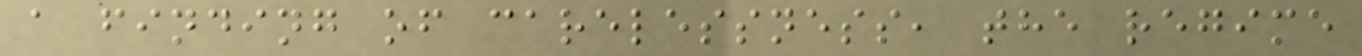a finding of carelessness, the regime
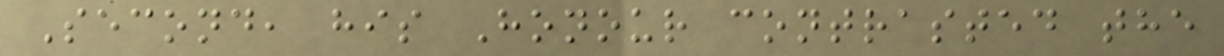Second, his Honour contrasted the
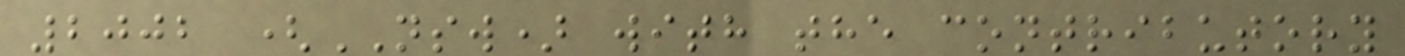2002 (NSW) with the contributory
